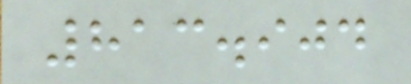813.904
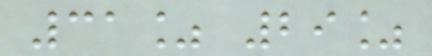31% 29%
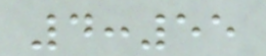4:55
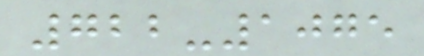722-1075
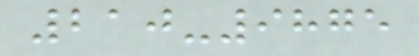210-9875
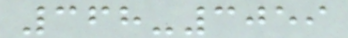368-3059
